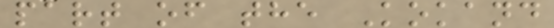part of the Kokand
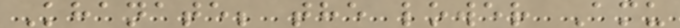Khanate; the lower Amu
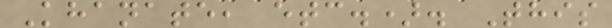Khanate, etc.). This
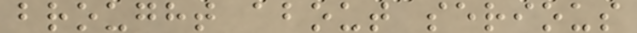brought about serious
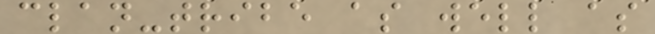clan-tribe as well as
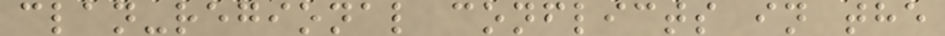clan-regional conflicts in the
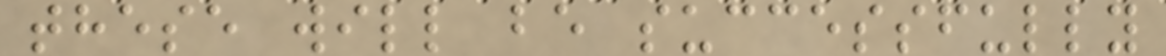these will be successfully
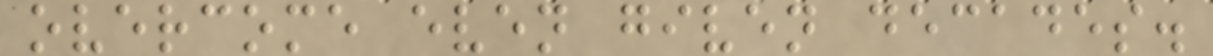overcome even given decades.
